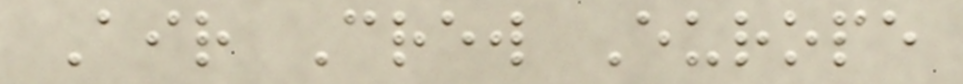Air Crew Europe
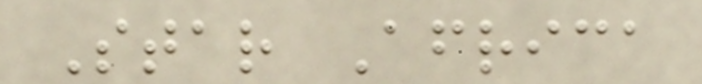Star Africa
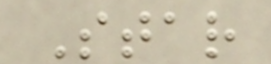Star
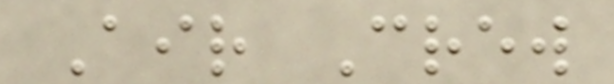Air Crew
